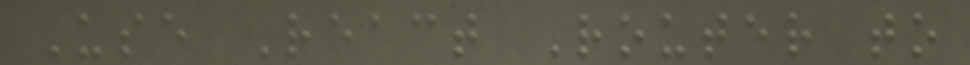Use React Router to
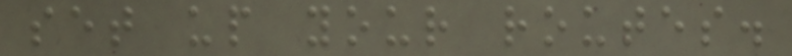set up your routes.
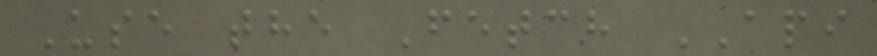Use the Fetch API
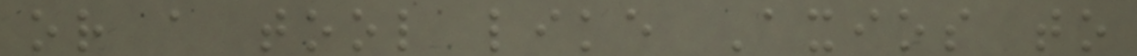or a tool like Axios to
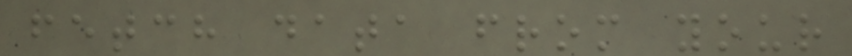fetch data from your
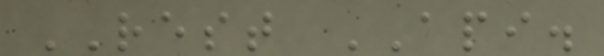REST API.
